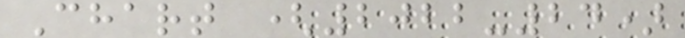Chart (2022-24)
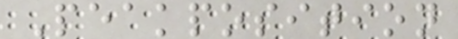Peakposition
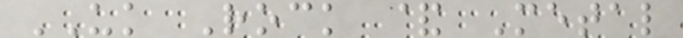UK Rock & Metal
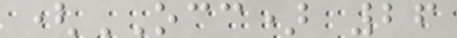(OCC) 26
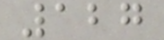127
